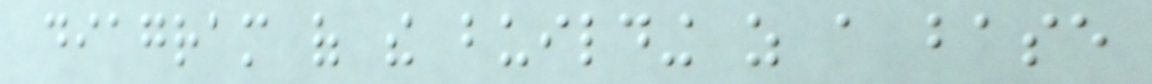diagram of the building as a base
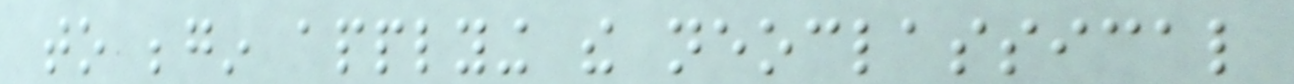to begin applying the neoclassical
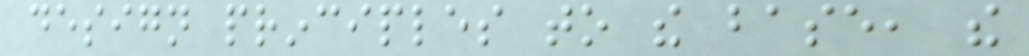design principles to the base, the
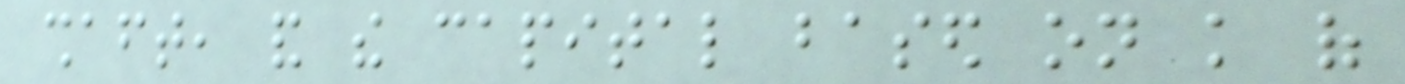shaft, and the capital based on knowledge of
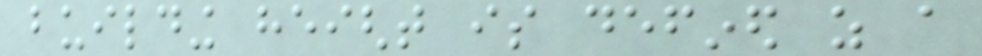building height is defined as a
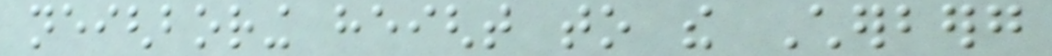neighboring height to the Cherberg
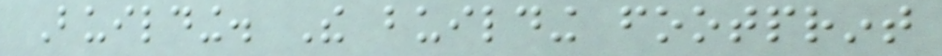Building. The building footprint
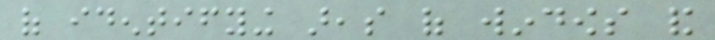of identifying areas of windows and
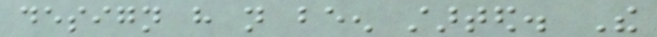design have not been started. The
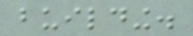building.
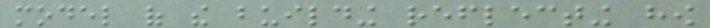model of the building reflecting how
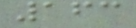163
